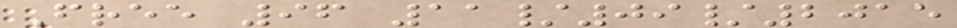Free 96 11/09/2015
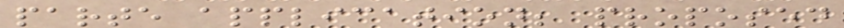parte application; proposed
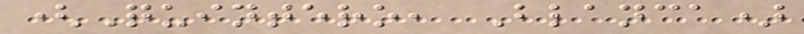(Quintero, Blanca)
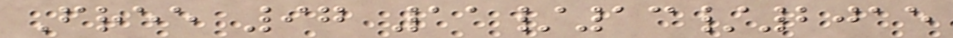Free 97 11/13/2015
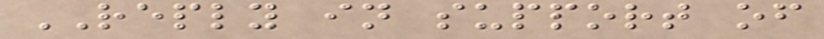REPLY in support of
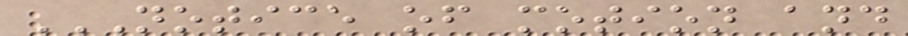NOTICE OF MOTION AND
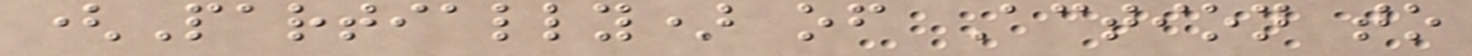(Partially) of Action to
